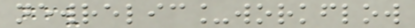newrelic_workflow
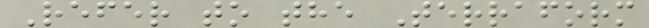Refer to the Terraform
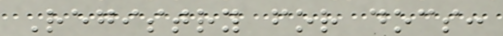Registry for docs:
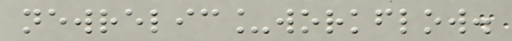newrelic_workflow.
